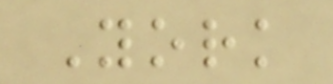York
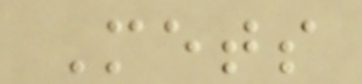Mets
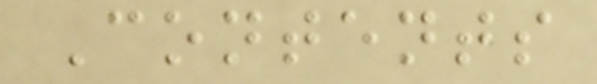Contents
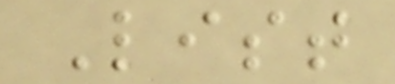List
